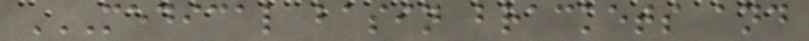MEDICAL BASIN BRACKETS AND
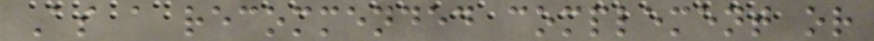As a recommended complement or
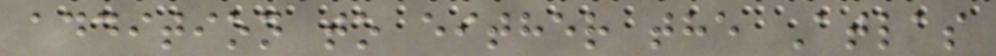addition to either the Atlas
